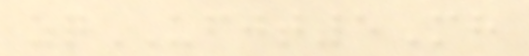zqUFJT5Mh
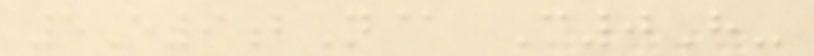5E9bN@ C0H-
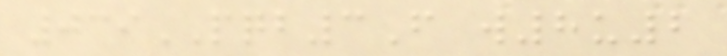039PQB3F w8u2
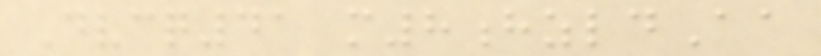Dvcq41 m8hzldAa
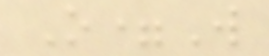O=W
